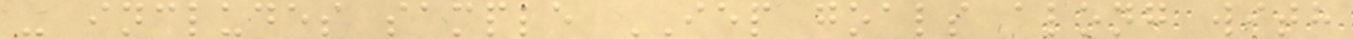- includes sample IEP goals along with
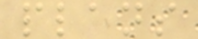plans
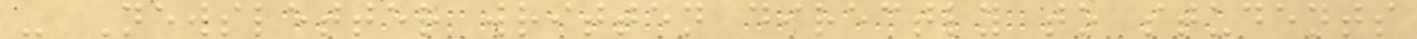- Newsletter written directly to students
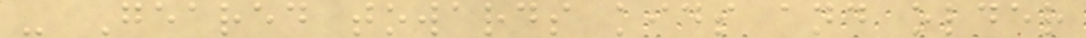- Geared towards kids and older
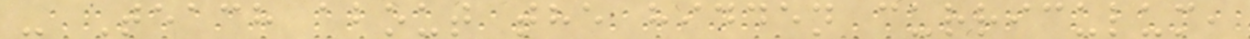- Teach about the hidden curriculum,
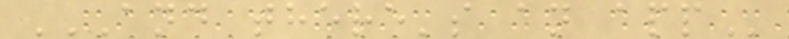AND THERE'S AN APP
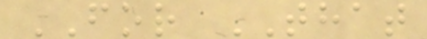FOR THAT
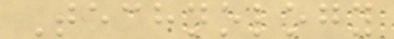Technology
